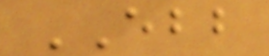EBB
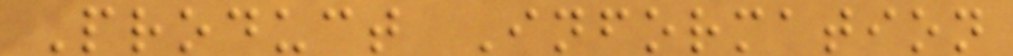Product Information
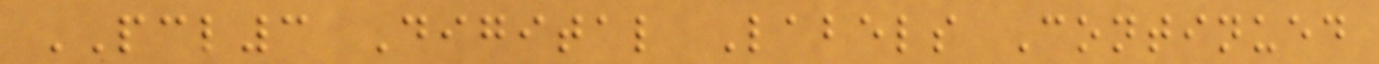PCL3 Digital Labels Continued
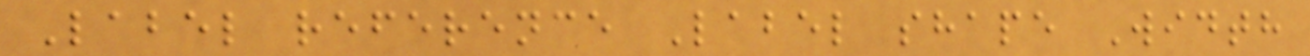Label reference Label shape Width
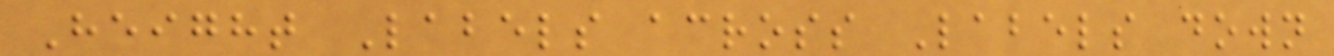Height Labels across Labels down
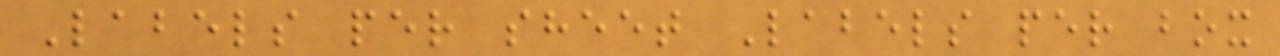Labels per sheet Labels per box
